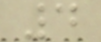4
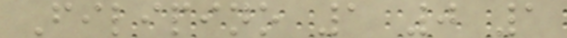Filipino 1 0 1
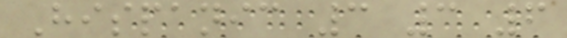Hispanic 3 3 6
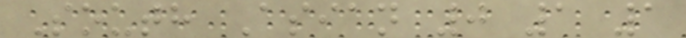South Asian 0 1 1
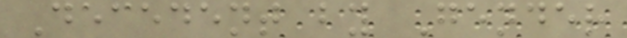Decedent by Gender
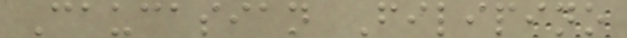Caucasian Filipino
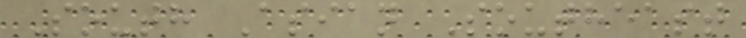South Asian Southeast
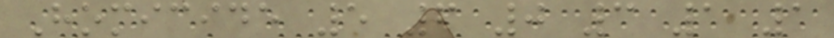Homicide 5 6 0 3 1 1
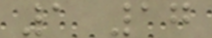1 17
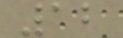12
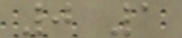0 1
